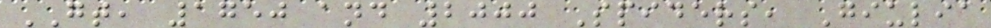GT, 1750 and 2000 Spiders, Giulia
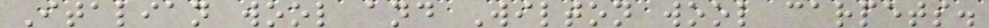Italian wool and Wilton wool carpets.
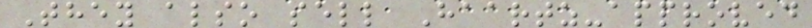They also sell Haartz-approved
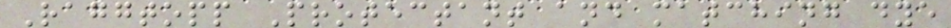Raggtopp Protectant and matching dye
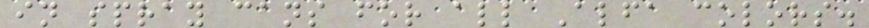in spray cans for all Alfa colors.
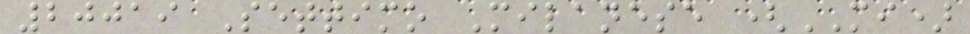20019 Settimo Milanese (MI)
